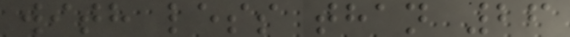with less than 26
